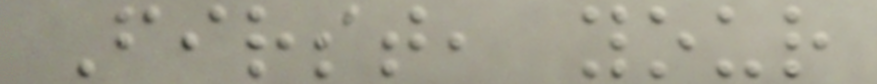First, your
